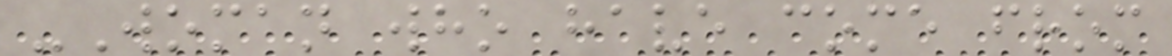-Woman who have come from
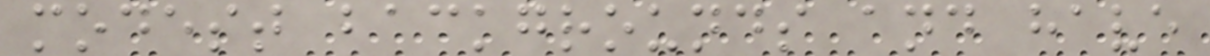modest backgrounds and have
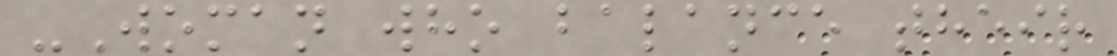-Woman who balance their
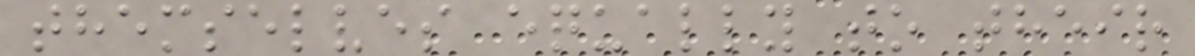themselves equally to their
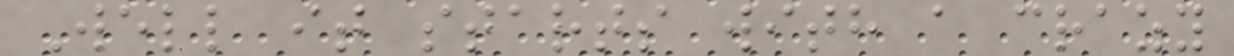Well it starts with a crazy
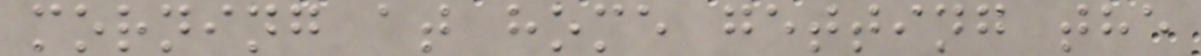morning at home getting the
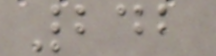242
